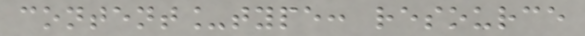content_type: resource
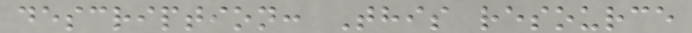description: This resource
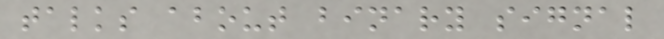talks about binary signal
